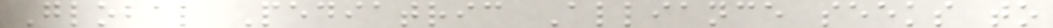Global Pediatric Alliance seeks to
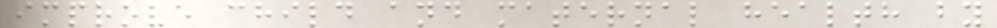improve child and maternal health by
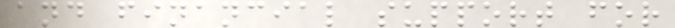and financial support for
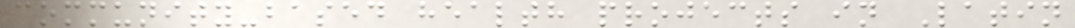community-based health projects in Latin
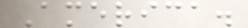America.
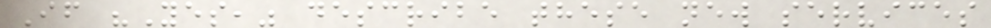If "Yes," describe these new services
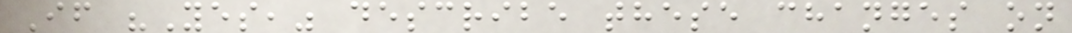If "Yes," describe these changes on
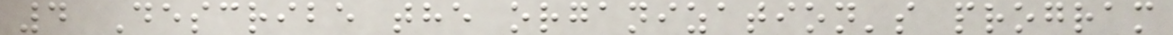4 Describe the organization's program
